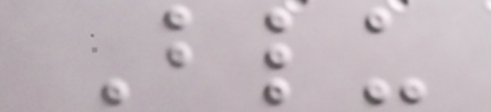Blu
